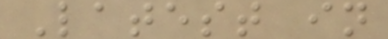Latest in
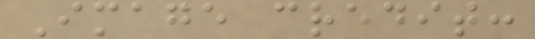Image credit:
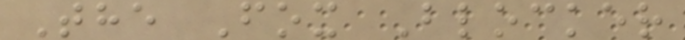The Fox Blocker
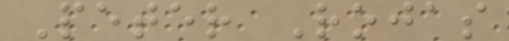Peter Rojas
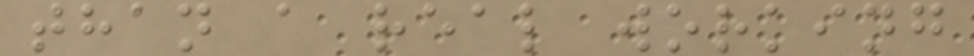than a real working
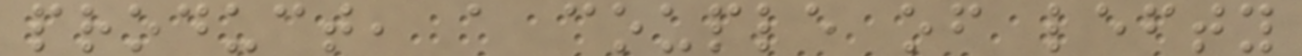product, a couple of lefty
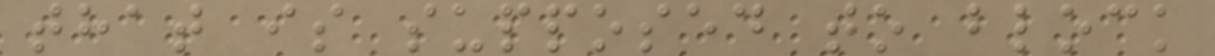that is supposed to block
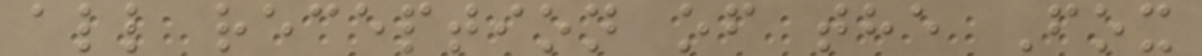all reception of the Fox
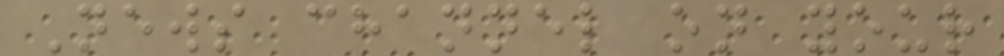News channel on your
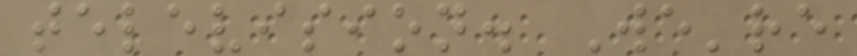television. We're
